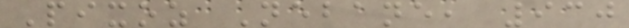Pixoz Nebane, 930
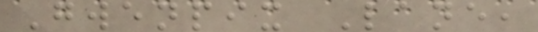Gwenpix Lane,
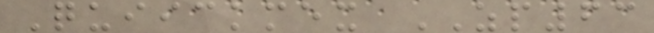Quiickmex ZP63
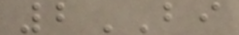2BI
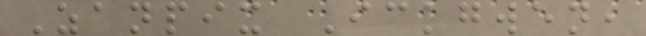Zanpix Ickgwen,
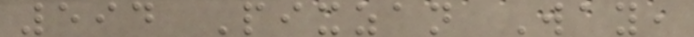594 Pixzan Way,
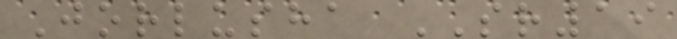Jorlusha SR19
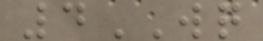4WQ
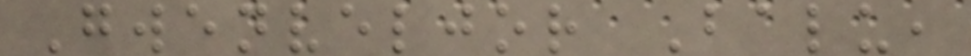Gwenveljor Balu,
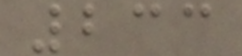233
